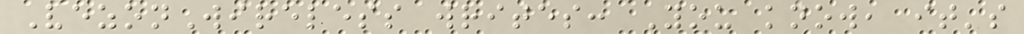VezonWireless writes: You know, it's
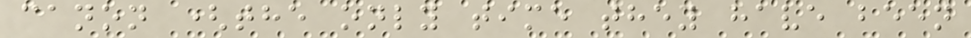canon (the only time they have been
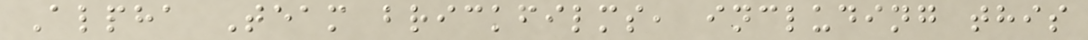Alpha Team brickfilms, including this
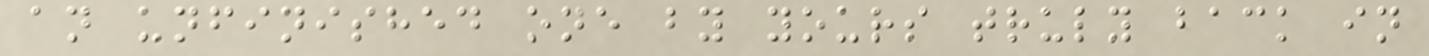an unfinished one by yours truly back in
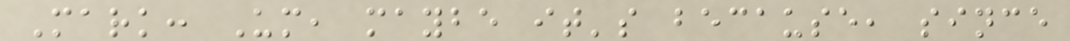Mark: Um, maybe it's because, since
